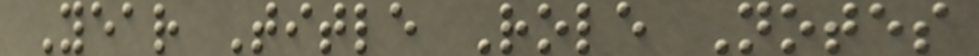Year Title Role Notes
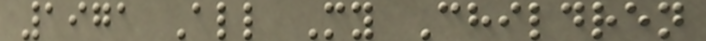1971 All My Children
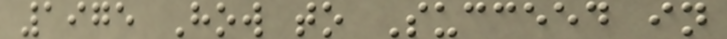1975 How to Succeed in
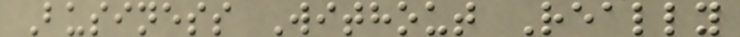Business Without Really
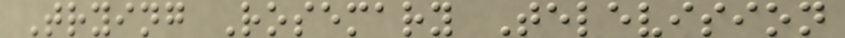Trying Rosemary Television
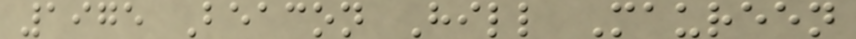1975 Beacon Hill Maureen
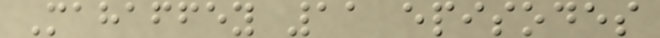Mahaffey 11 episodes
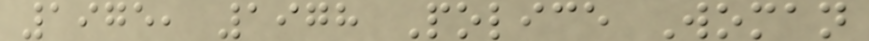1975, 1978 Police Woman
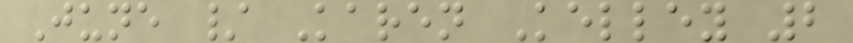June / Karen Kelley 2
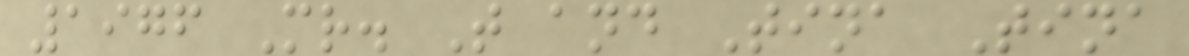1976 Mr. T and Tina Tina
